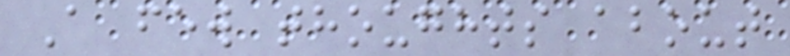A few thoughts about
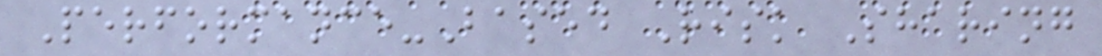Performance-Based Risk Sharing
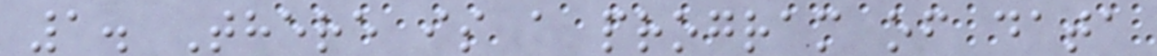1. There is a program of data
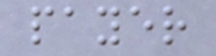payer
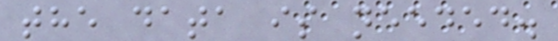the data is needed.
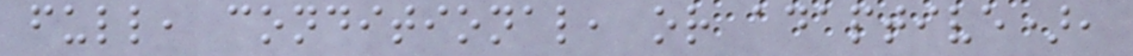full, conditional, or adaptive),
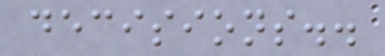decisions..
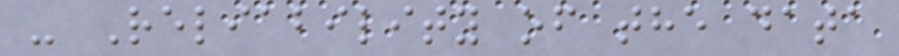- Reliability of the data
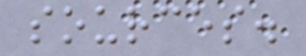sources.
